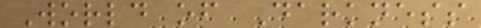World of Darkness
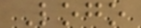Logo
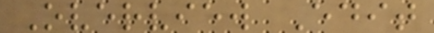Overview Edit
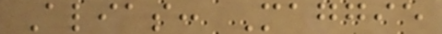Alias: Maggie
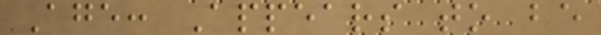Age: Appears to be
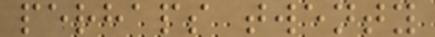perhaps twenty
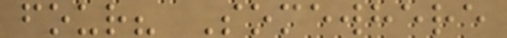four? Somewhere
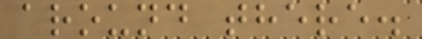around there.
